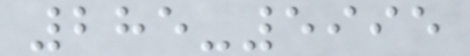285-5995
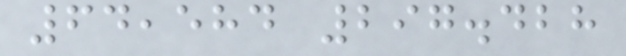64,584 297.428
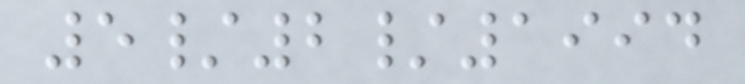5/2/1994
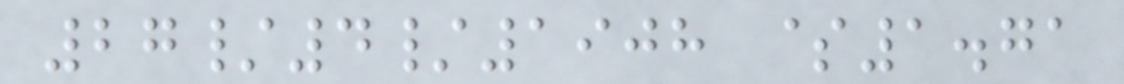27/4/1908 $1.71
